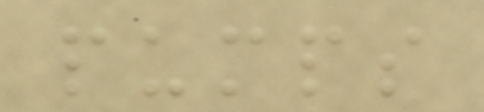pumps
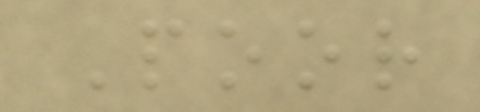Poor
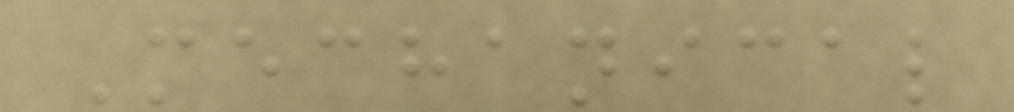Mechanical
